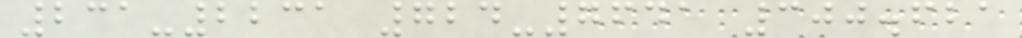231-2231 724-7641 300.621
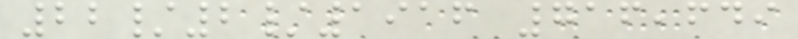22/2/1916 716,649
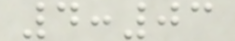4:03
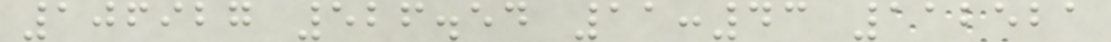106927 526.54 11:43 112521
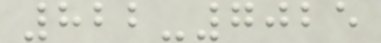822-7025
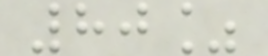80%
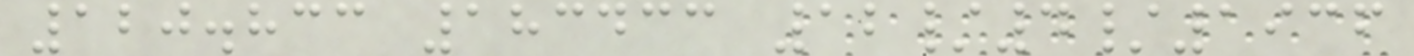120.833 183433 12/4/1936
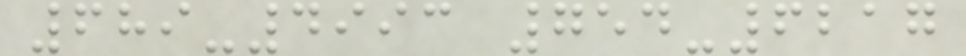689-4993 754-6217
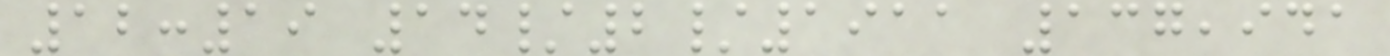12:19 14/2/1911 137,941
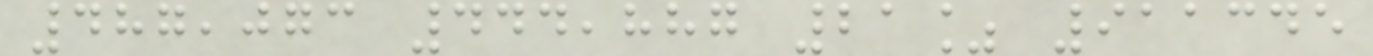487,073 444,887 21% 911345
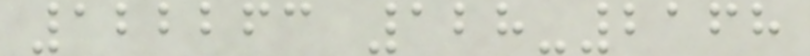122263 128-2168
